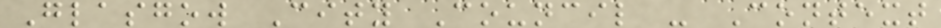Glasgow City Council - Context
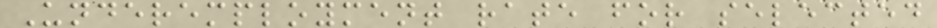Underemployment rate for selected
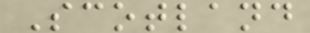Scotland
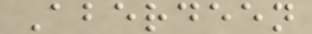Aberdeen
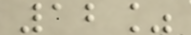12%
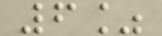6%
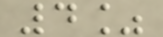4%
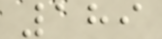189
